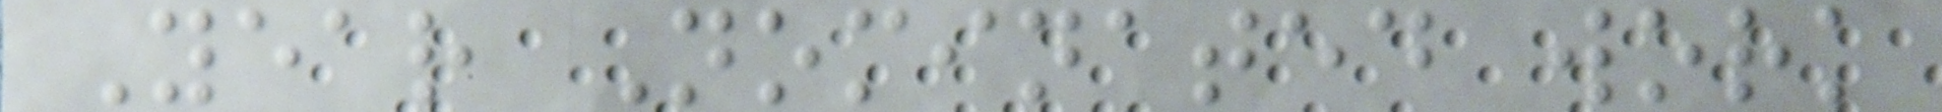Year Nominated work
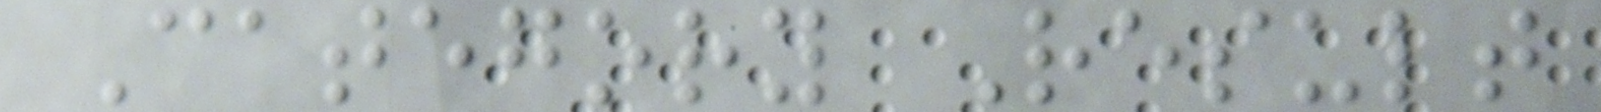Category Result
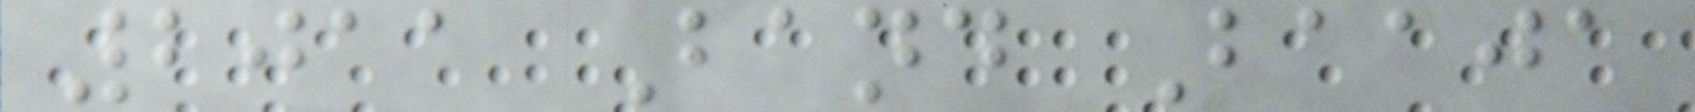2011 Band Baaja
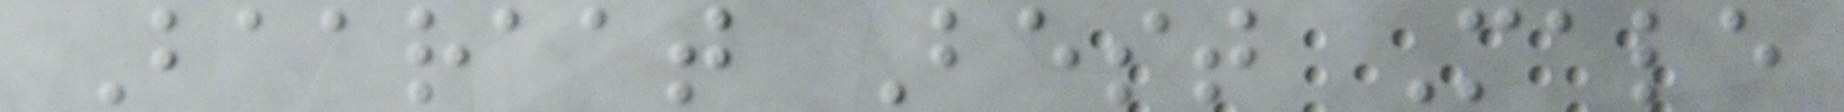Baaraat Best Male
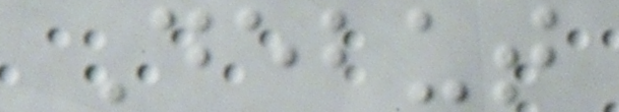Debut
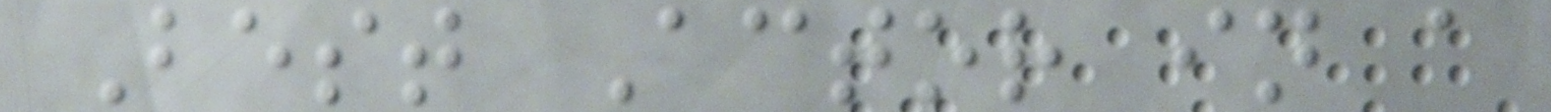Best Actor in a
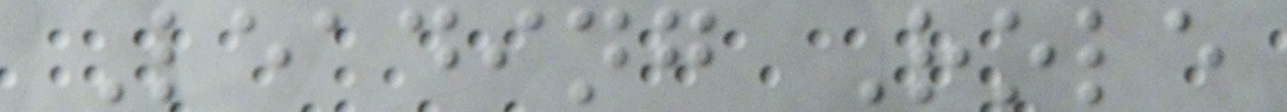Leading Role
